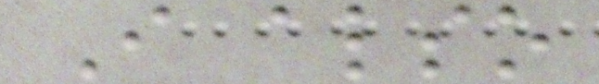I also
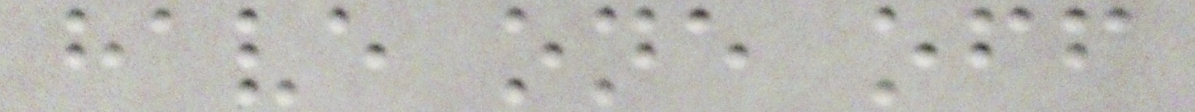have one off
